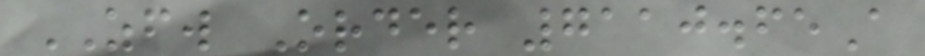ZFW Order 7110.65A
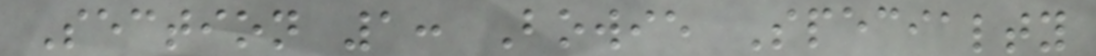Section 1: Bowie Specialty
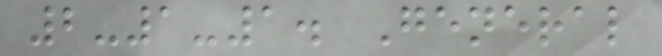2-1-1. General
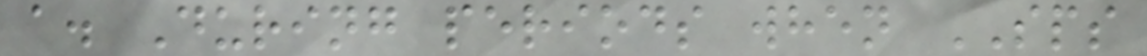a. During periods when SPS
